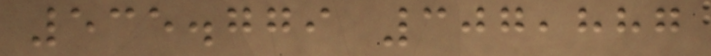535.779 307,887
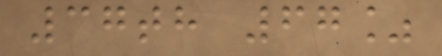37th 67%
